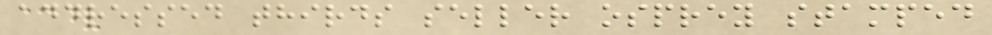addressed thirds seller osprey stamped
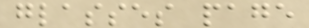glasses page
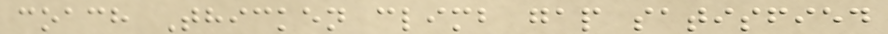coach Thicken climb gap satisfied
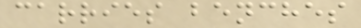carries benches
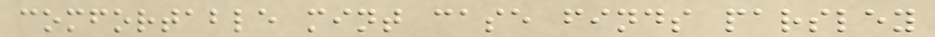comfortable mint case finds parsley
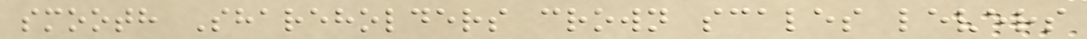smooth Shareholders crown scales levers
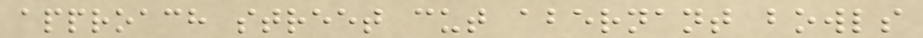approach street cut abernant bowls
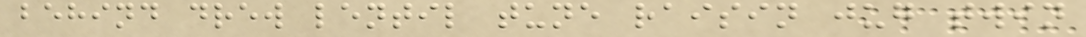behind drew lentil tune raisin jug twin
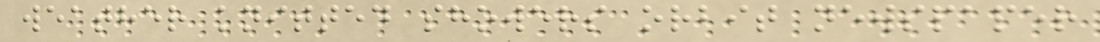weather knitted showers orbit newspaper
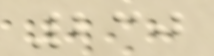230
